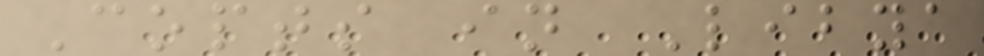Copts in Libya
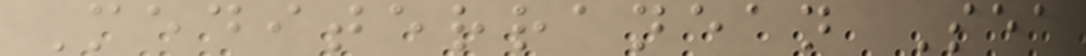Mediterranean Sea
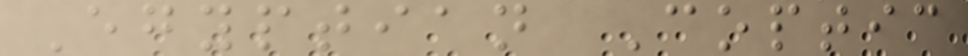Egyptian Coptic
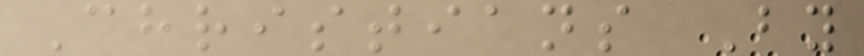Christians By
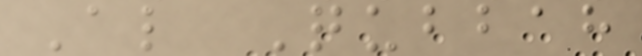Al Qubbah
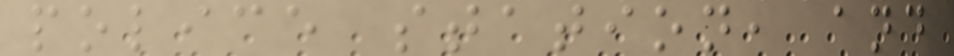police station, and
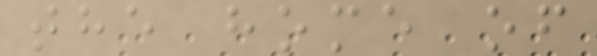the home of
